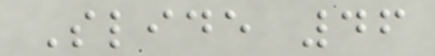Slide 46
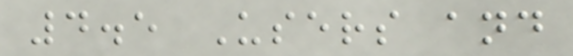4.5 Users and
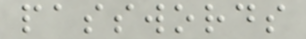passwords
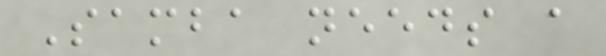Samba needs a
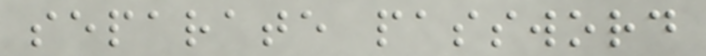separate password
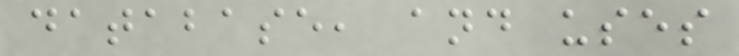database, and uses
